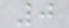0
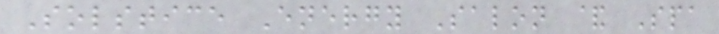Solstice Energy Salon & Spa
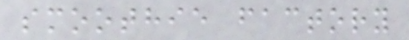smoothie factory
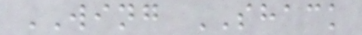WING SHACK
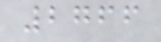2766
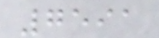7591
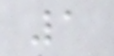1
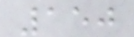150
